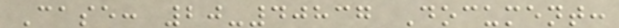Case: 20-40837 Document:
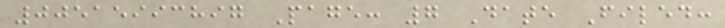00515993897 Page: 7 Date Filed:
